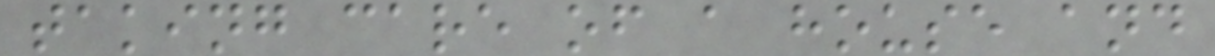taking care of a house and
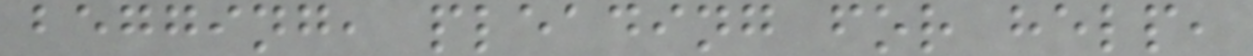begging, pleading for help,
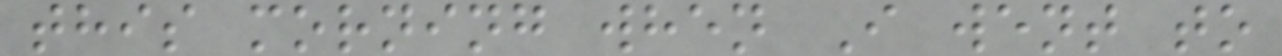this morning when I went to
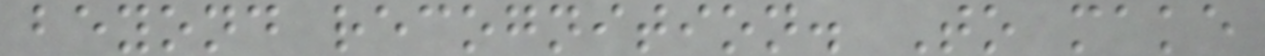beyond recognition. To make
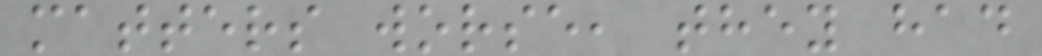matters worse, they had
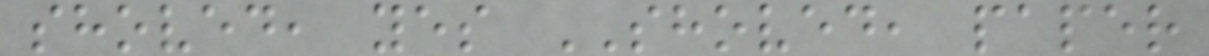shoved, yes SHOVED, paper
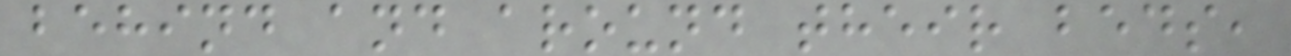behind and around their beds,
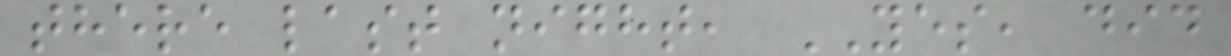there last night, YES, did
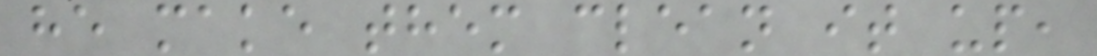he make them clean it up,
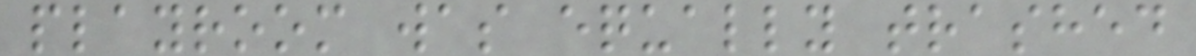playroom was equally trashed
